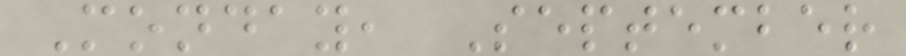Monday, September
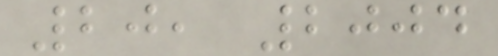20, 2004
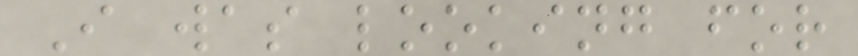I was looking for
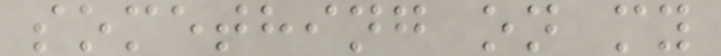something on my
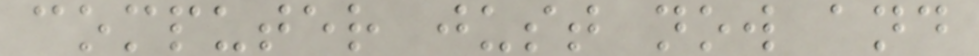computer just now and
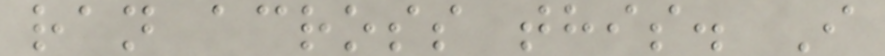ran across this. I
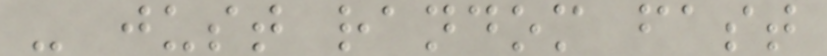- just random fast
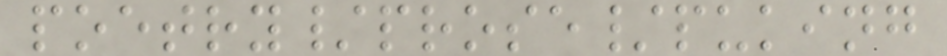poetry/prose/puking
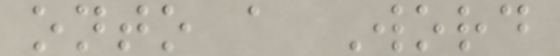onto a Word
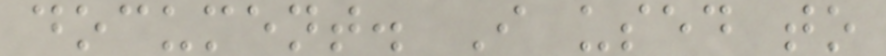document. I used to
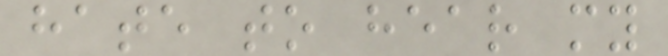hate to hear my
